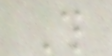This
